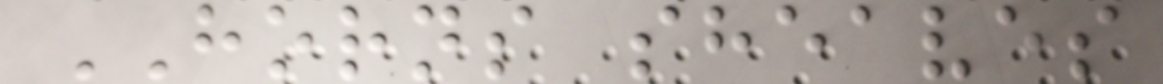HORNS sheaves
